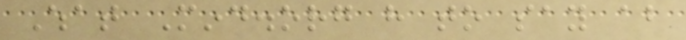What Mind.org have to say about
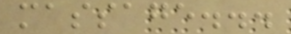massage...
